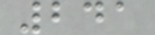241
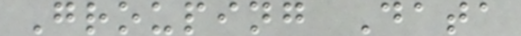Grouping Data
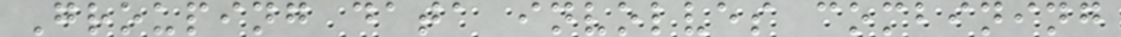Grouping data involves combining
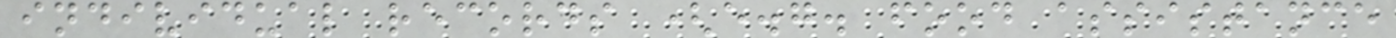individual records (e.g. food assistance
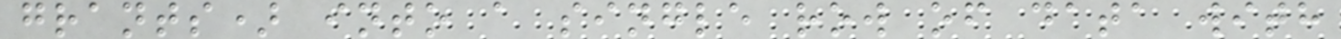grants) into a single row of data with
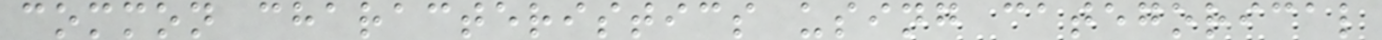common characteristics using categorical
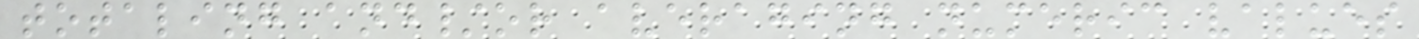totaling and/or averaging numeric values
